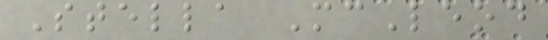Stella McLeod
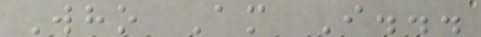Who Am I...
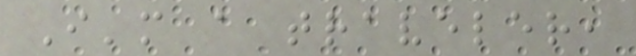I'm a traveler,
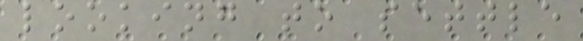looking to settle
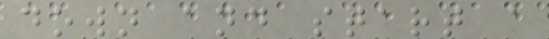down and start a
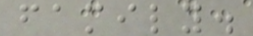family.
